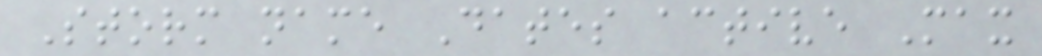Storm name Dates active Max
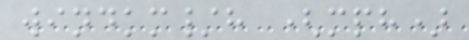windkm/h (mph)
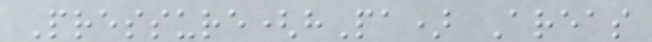Pressure(hPa) Areas
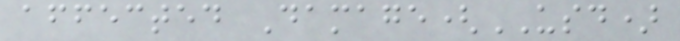affected Damage(USD)
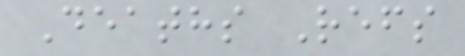Deaths Refs
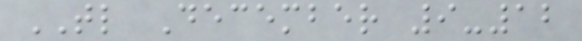TL December 9-12
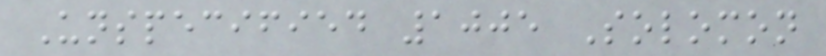Unspecified 1005 Solomon
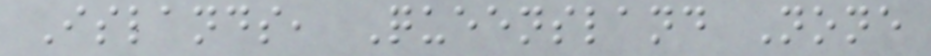Islands, Queensland None
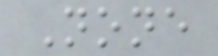None
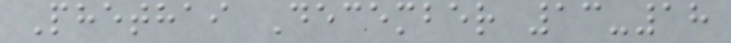Phethai December 13-18
